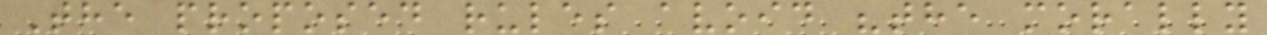The proposed rules avoid "the morally
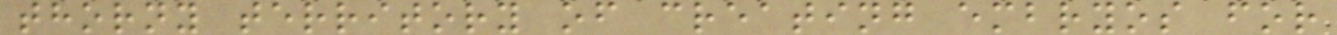thorny territory of creating embryos for
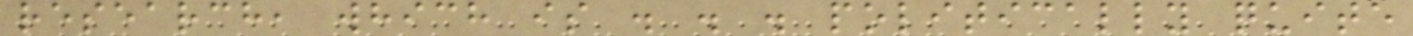research, which is . . . politically quite
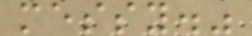messy."
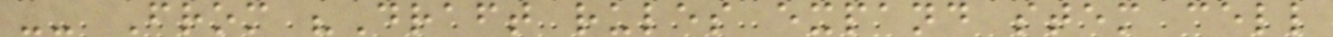-- From "Draft rules expand stem cell
